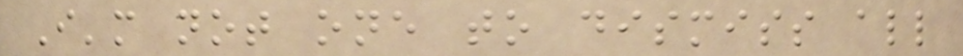I'm not one to dismiss all
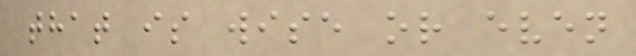that is wise or even
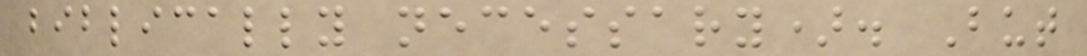biblically necessary). But
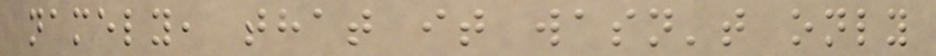namely, that it wasn't only
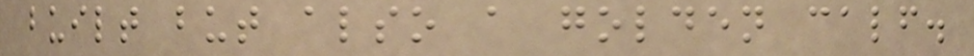built but also a golden calf.
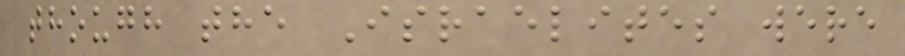though the Israelites were
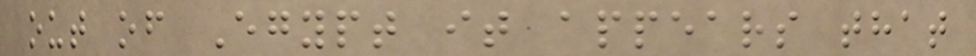out of Egypt it appears that
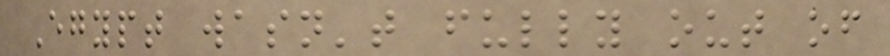Egypt wasn't fully out of
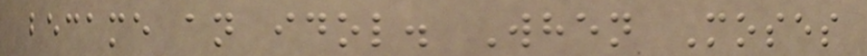became an idol. When Moses
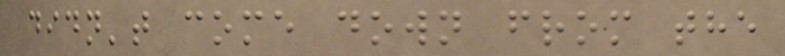didn't come down from the
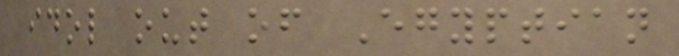idol out of Egyptian
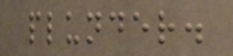plunder.
